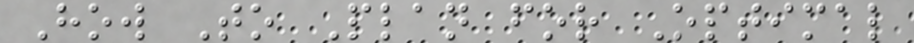How To Plan for Optimal
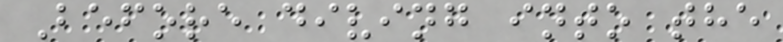Before diving into the
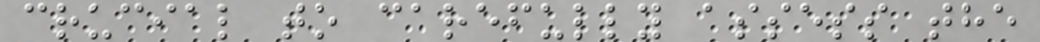crucial to carefully assess the
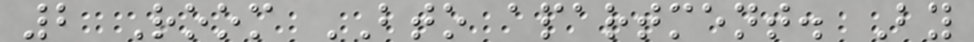2 Room BTO apartment. By
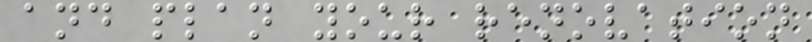and plan your renovation
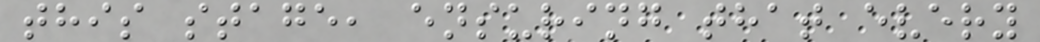this stage, ensuring that every
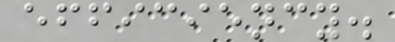efficiency.
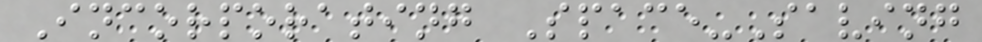Incorporating Space-Saving
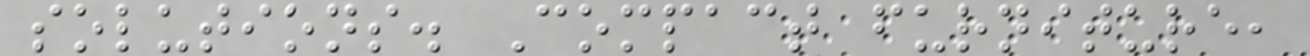solutions. Compact furniture,
